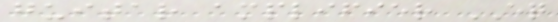guitar amplifier EQ
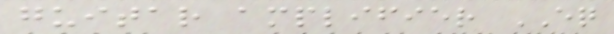guitar amplifier EQ
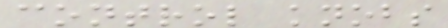control knobs
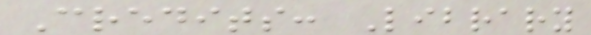Credits: Library
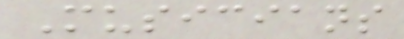Musicians
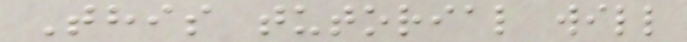This tutorial will
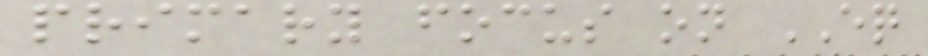primary focus on EQ
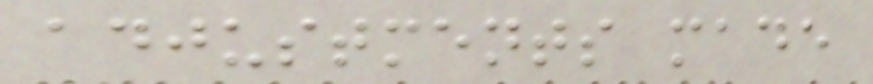adjustments made
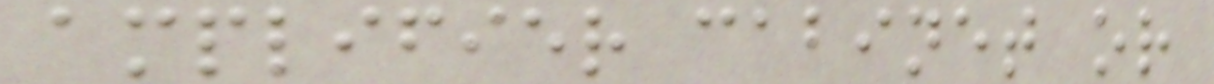amplifier cabinet or
